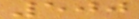500
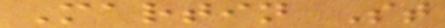Martin St
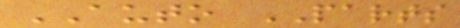AUTO PARTS
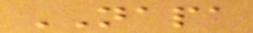NAPA
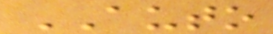AUTO
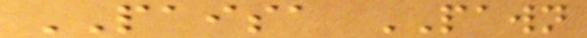PAISA PAWN
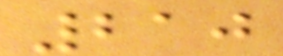210
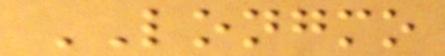LONGMO
